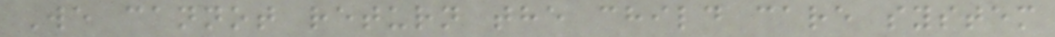We cannot return the child care system
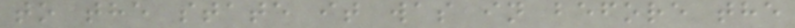to the state it was in before the
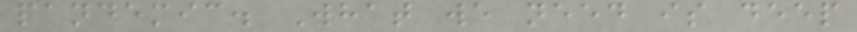pandemic. What we need is deep
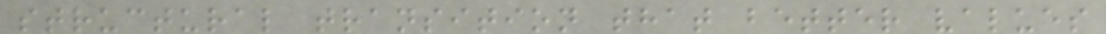structural transition that better values
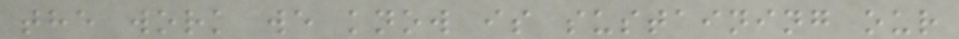the work we know is sustaining our
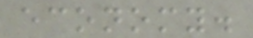economy.
